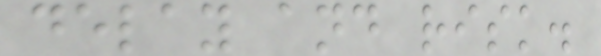delay and risk.
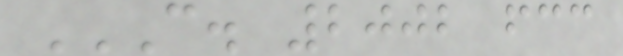C. 2002 FCC
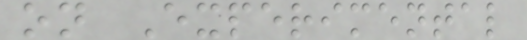on Experimental
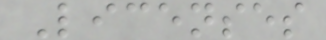Licenses
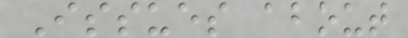Issues about
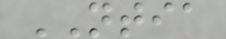NTIA
